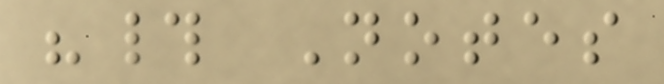"# Notes
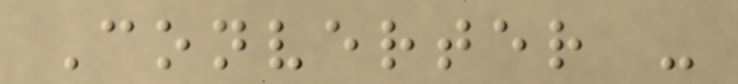Converter -
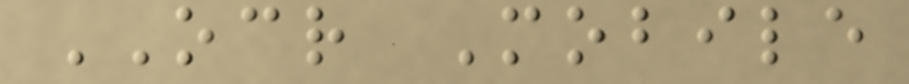OCR Mobile
